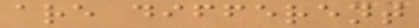are different
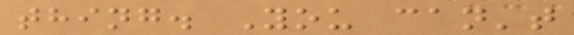thing. You can't
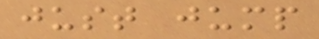just jump
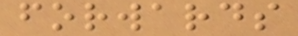forwards
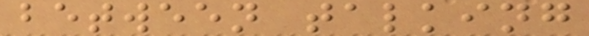between talking
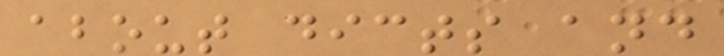about dicts and
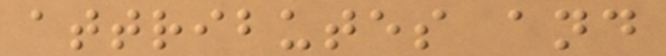attributes and
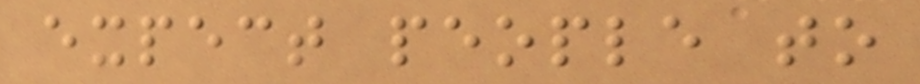expect people to
